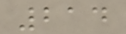214
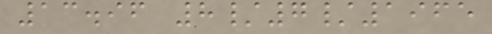13.96 8/7/1965
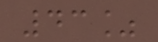43%
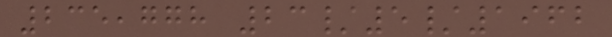235,778 23/5/1962
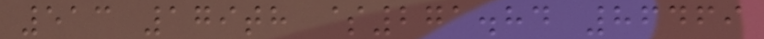513 179th $271.84 86469
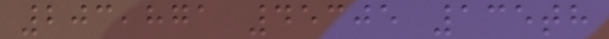203,871 45305 135th
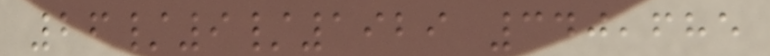26/9/1929 340,685
